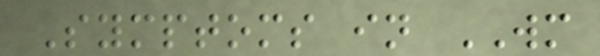Symptoms in WM
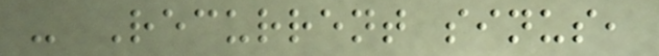- Recurrent sinus,
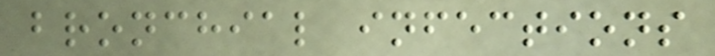bronchial infections
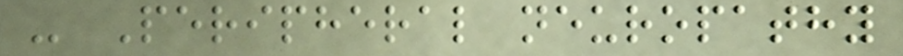- Peripheral neuropathy
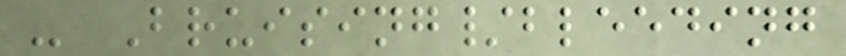- Bruising/bleeding
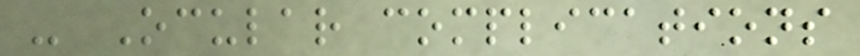- Ocular complications
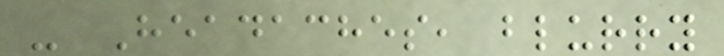- Headaches, blurry
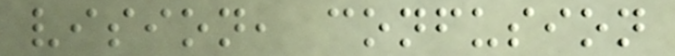vision, confusion
